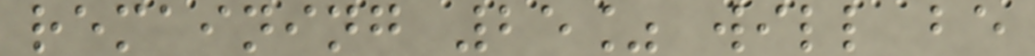remaining 25% will be
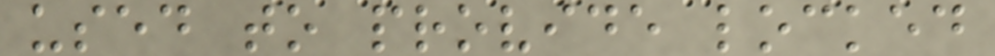used to provide locked
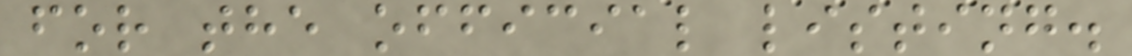for the official listing.
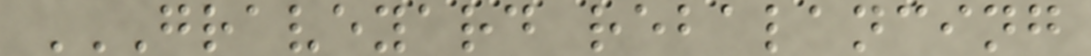GRAVEYARD REBALANCING
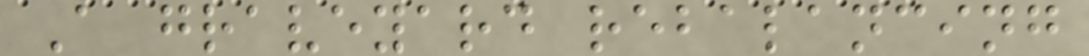A graveyard rebalancing
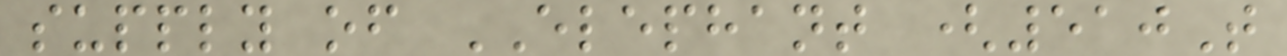supply of ELEPHANT (510T
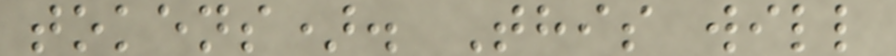tokens). This will
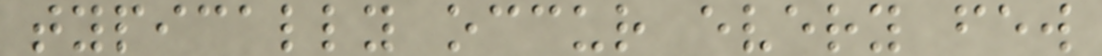typically occur every few
